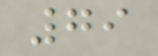79
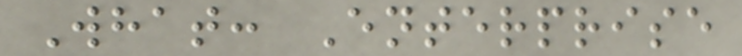What: Enterprise
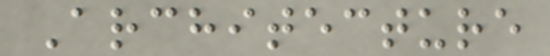Architecture
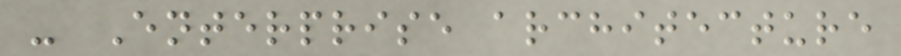- Enterprise architecture
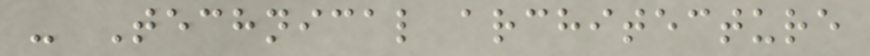- Technical architecture
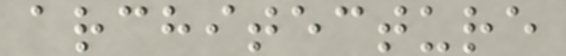architecture
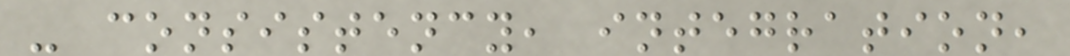- consistency, integration,
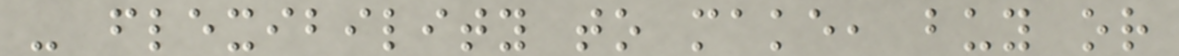- flexibility to make, buy or
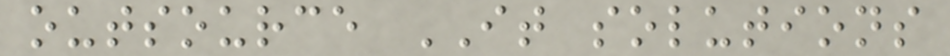outsource IT solutions
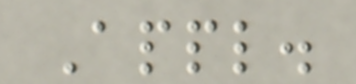Appl.
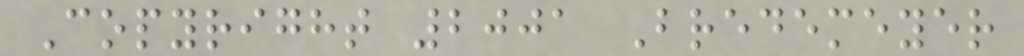Copyright 2001 Bredemeyer
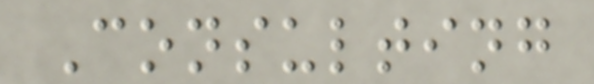Consulting
